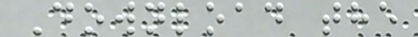Download the
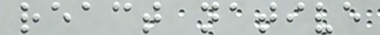react native
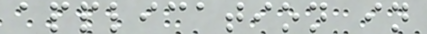application in
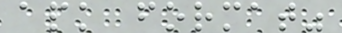apk format"
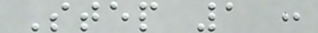Step 1 :
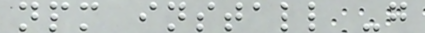npm install -g
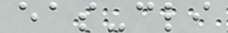eas-cli
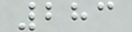283
